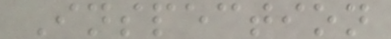Inspection
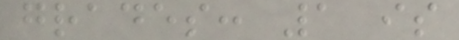grades: 1 is
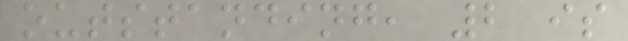outstanding, 2 is
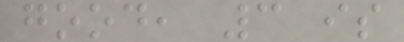good, 3 is
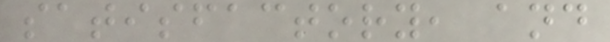satisfactory, and
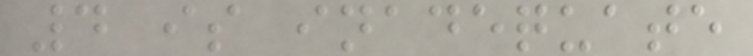4 is inadequate
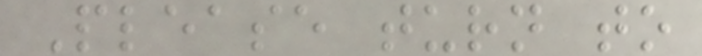Please turn to
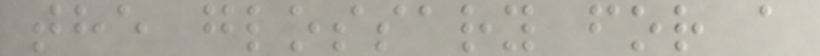the glossary for a
